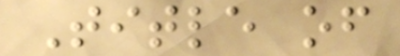Title of
